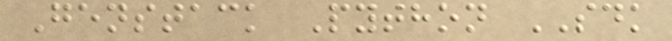Genstack Python SDK
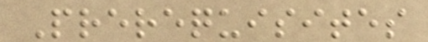Prerequisites
